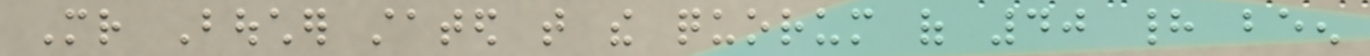Mr Boucher stated that the quorum of 40 had been
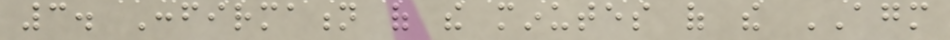3. Confirmation of the minutes of the AGM
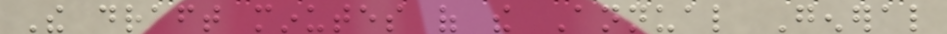The draft minutes of the Annual General
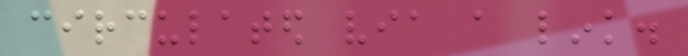circulated via a link.
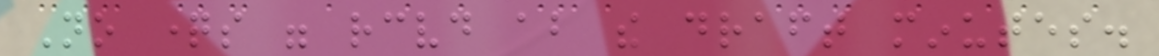No questions were received about the draft minutes.
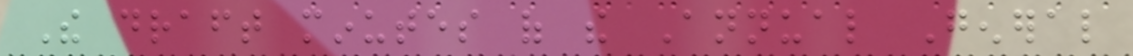The draft minutes of the Annual General
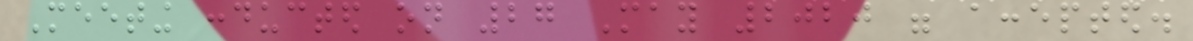Meeting conducted on 27 May 2020 were accepted.
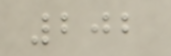202
